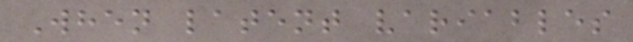When latent variables
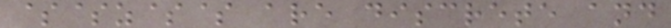$$z$$ are discrete and
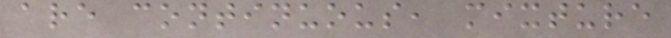are continuous, mixture
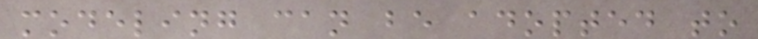modeling can be adopted to
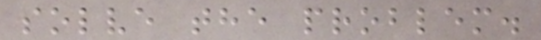solve the problem.
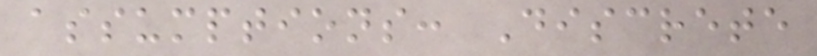assumptions: Discrete
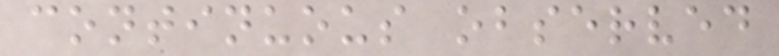continuous observed
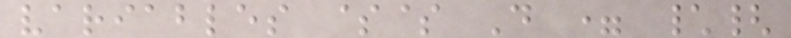variables $$ D = \{
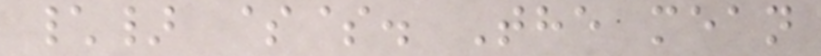\} $$. The mean
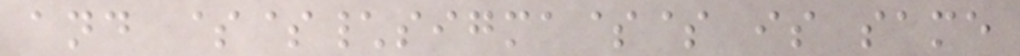and $$\sigma$$ is same
